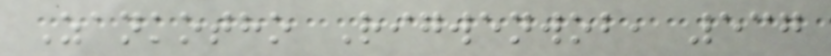Zankotho Rigwenwob, 537
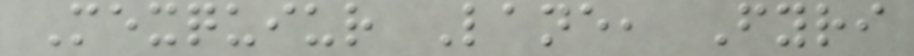Mexquiur Lane, Fyri
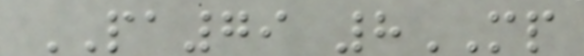PA79 8MP
